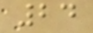24
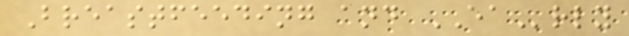Breastfeeding and EArly
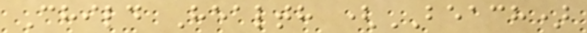Child Health (BEACH)
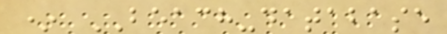* BEACH-database
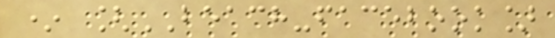* [BEACH-facebook]
